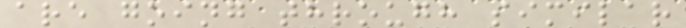are going through similar
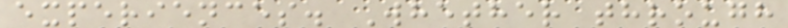experiences. Whether through
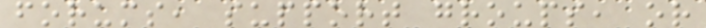forums, support groups, or
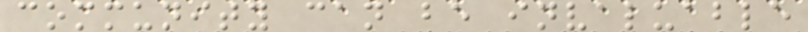community can be invaluable
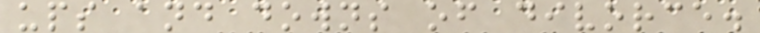ups and downs of divorce.
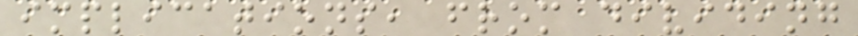implications, from dividing
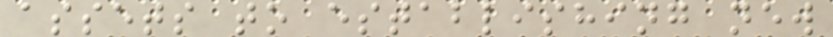assets to establishing new
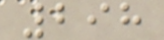298
